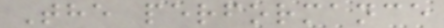The performance
